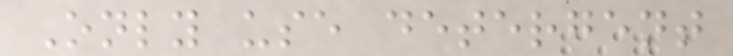Only use detergent
